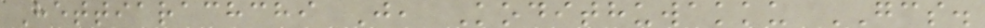Hettiarachchi J, Kodithuwakku GCS.
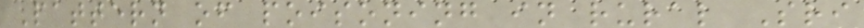Pattern of poisoning in rural Sri
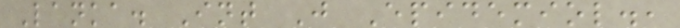Lanka. Int J Epidemiol.,
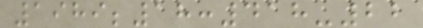1989;18:418-22
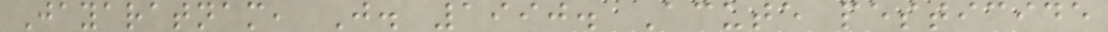Jayaratnam, J. 1990. Acute pesticide
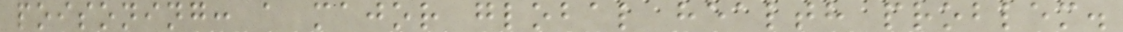poisoning: a major global health problem.
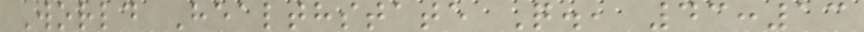World Healthstate Q., 43:13
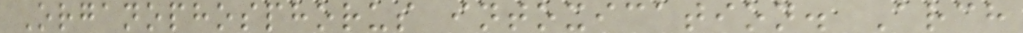Organophosphorus intoxication. Arch
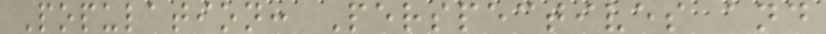Population: Perspectives and
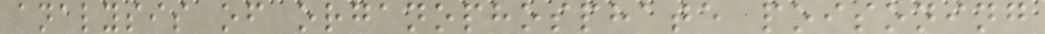analysis of organophosphate poisoning
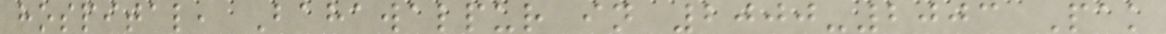hospital, Bahawalpur in 2000-2003 Pak
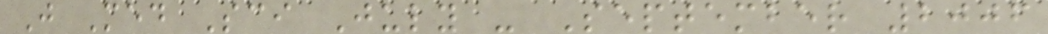J Med Sci July - September 2006
